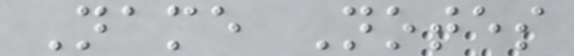Name Notes
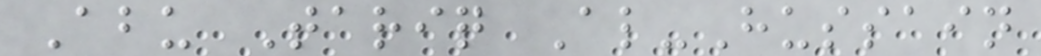Abu Tariq Al-Hussain
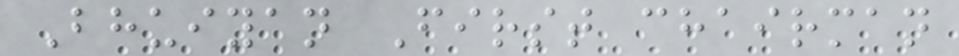Bhuiyan First chairman
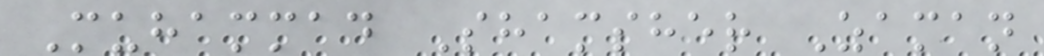Muhammad Shamsher Zaman
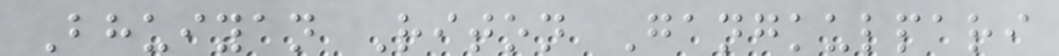Bhuiyan Riton Gangkulpari
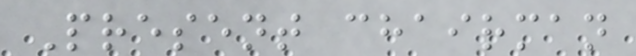Present chairman
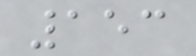153
